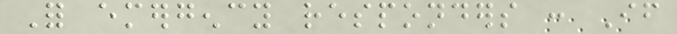For emergency responders : If
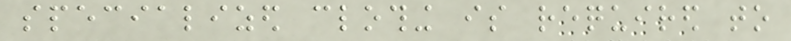specialized clothing is required to
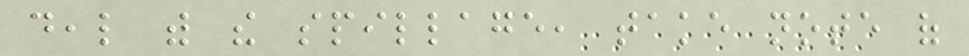deal with the spillage, take note of
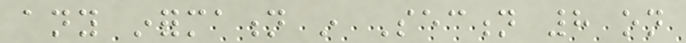any information in Section 8 on
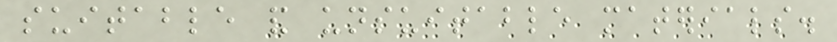suitable and unsuitable materials.
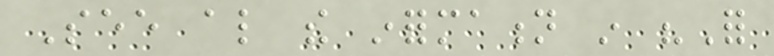See also the information in "For
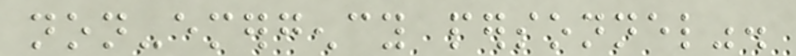non-emergency personnel".
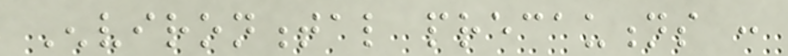Environmental precautions :
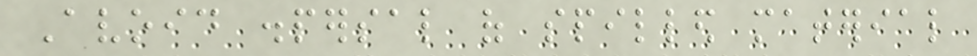Avoid dispersal of spilled material
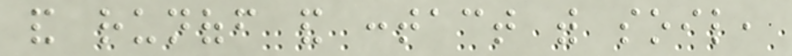and runoff and contact with soil,
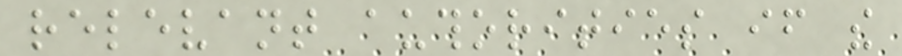relevant authorities if the
